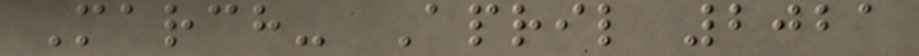March- April 2021
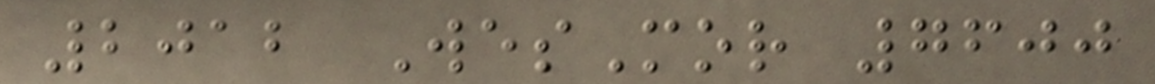2012 WesMor 7600
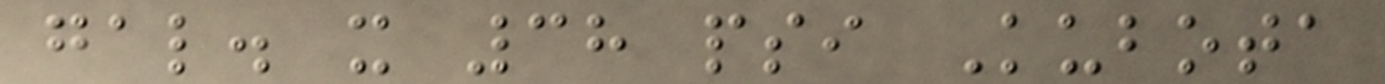gal. x 38 psi Kubota
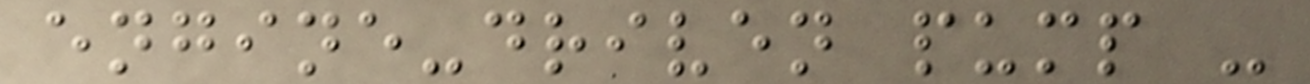engine-driven pump -
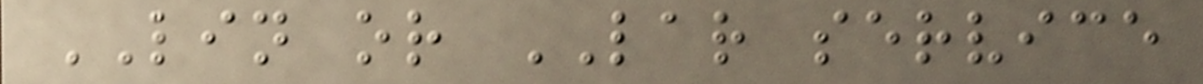LIN or LAR service
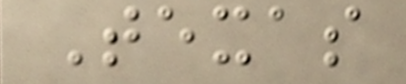Texas
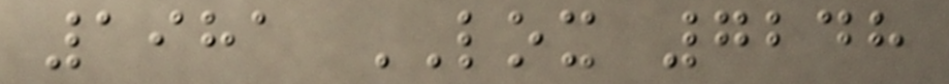1981 LOX 7248
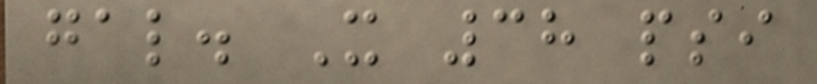gal. X 38 psi
